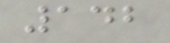142
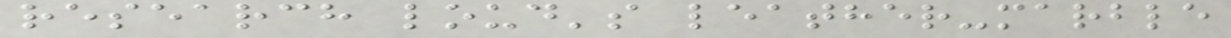research loud's leather-marble
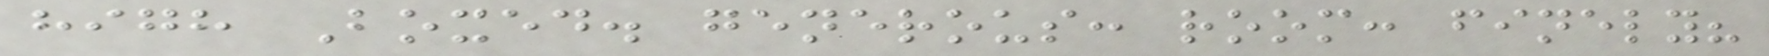high Boxed. generous: room: finely?
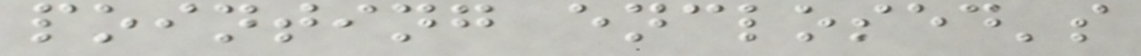pointing enclosed's
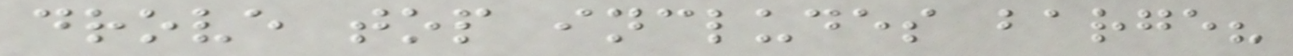drove top includes barge?
